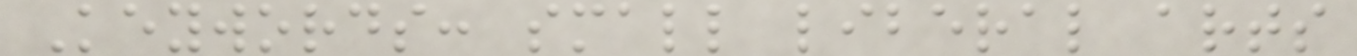Keywords: small liberal arts
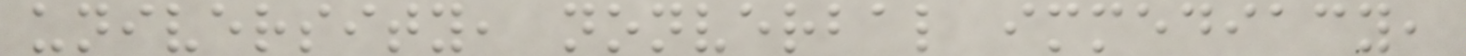university, nonverbal immediacy,
